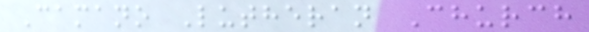Camano Lutheran Church
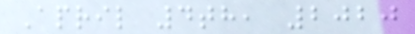April 4th, 2020
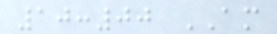10:00 AM
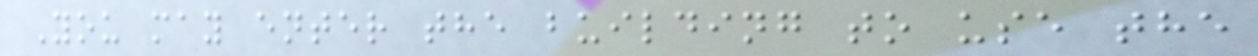You may enter the building to use the
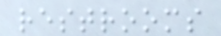restrooms
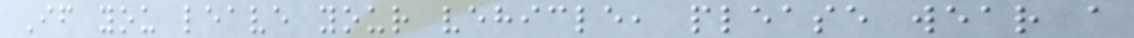If you leave your vehicle, please wear a
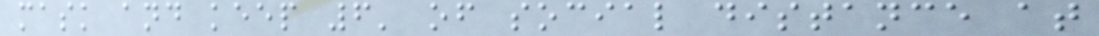mask and keep 6' of social distance at
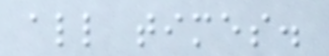all times.
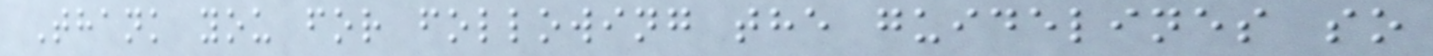Thank you for following the guidelines so
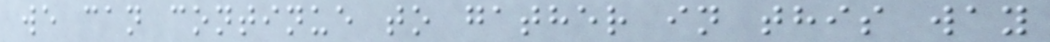we can continue to gather in this way
